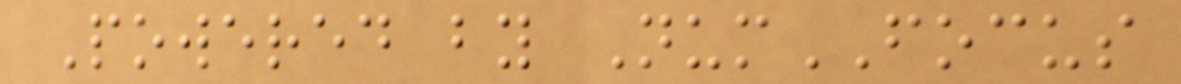Powered by NumFOCUS
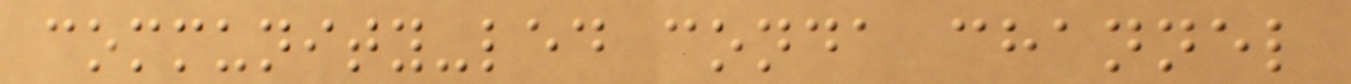community-led conda channel
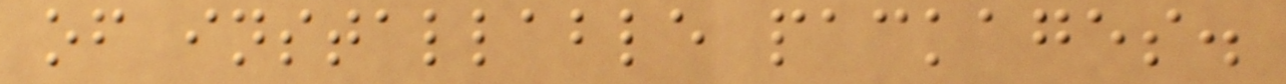of installable packages.
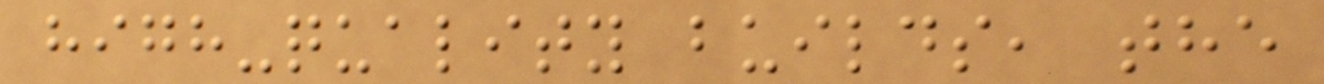high-quality builds, the
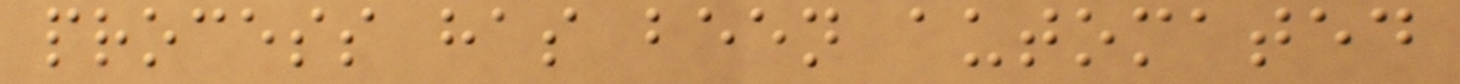process has been automated
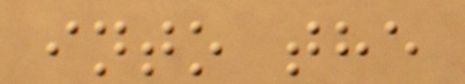into the
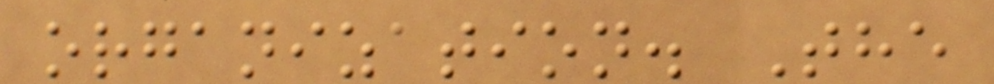organization. The
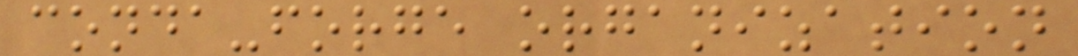conda-forge organization
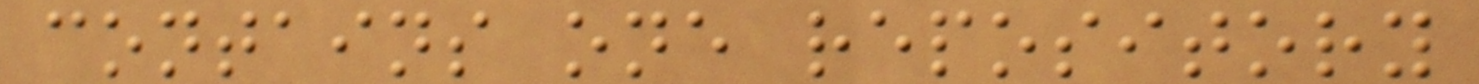contains one repository
